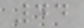44
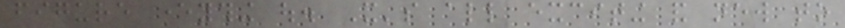figure everything out. It's all exciting and new to
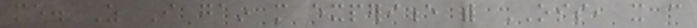me. As I gain more experience with OSS, it can
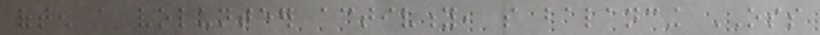often a volunteer activity, so balancing OSS
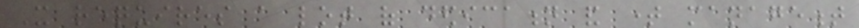It requires a lot of dedication and time management
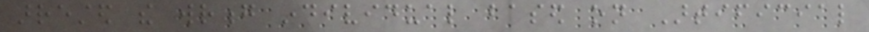arrested the wrong individual based on Artificial
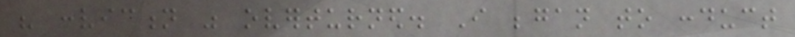his conviction was overturned. I began to conduct
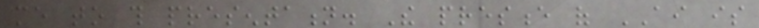me to this presentation. The presence of AI is
